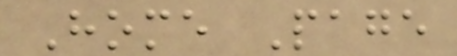Home Page
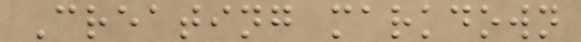Creating markdown
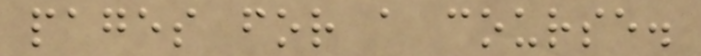pages for a course.
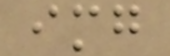img
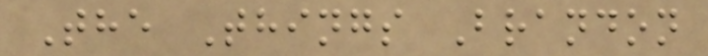The Things Brandon
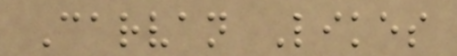Carvan Likes
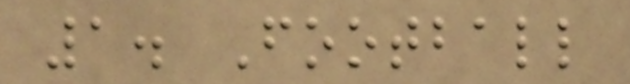1. Football
